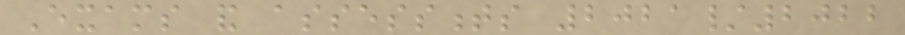Exams and assessments 2021/2022
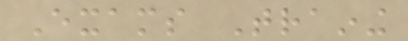Exams Training
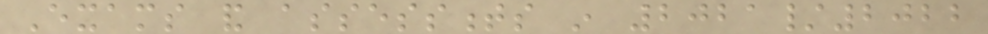Exams and assessments in 2021/2022
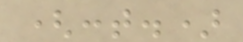(cont.)
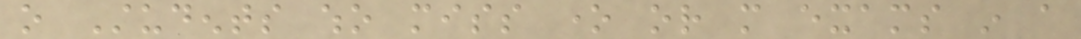o Students who miss one or more exams in a
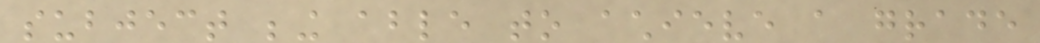subject being able to achieve a grade
